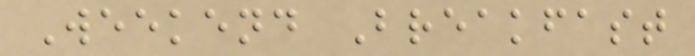Weekend Breakfast
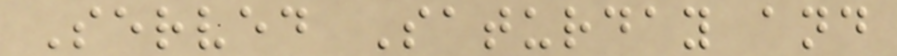Served Saturday and
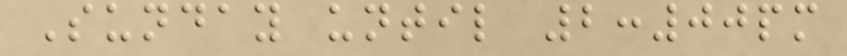Sunday until 2:00pm
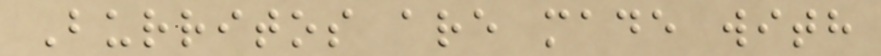Burritos are made with
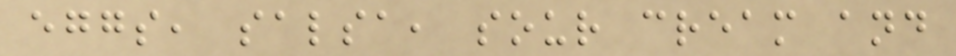eggs, salsa, sour cream and
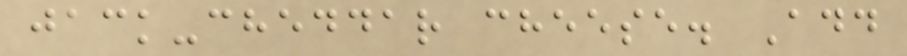jack-cheddar cheese. Add
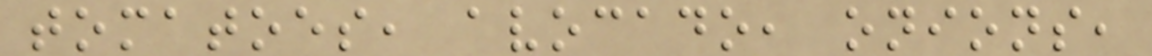tomatoes, avocado, onions,
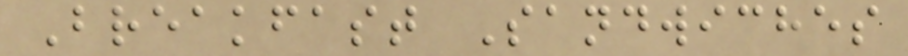Breakfast Sandwiches
